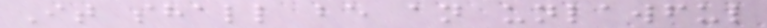It shall be an unlawful
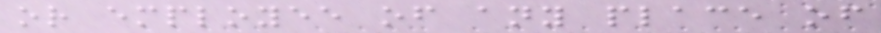or employee of any place of
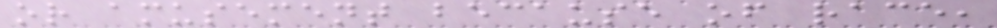or amusement because of race,
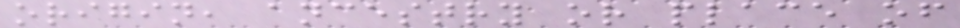origin, ancestry or place of
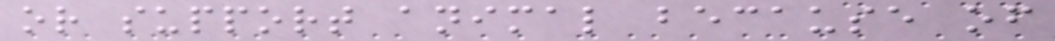or support animal because of
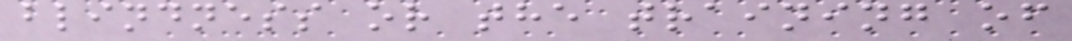blindness or the training of
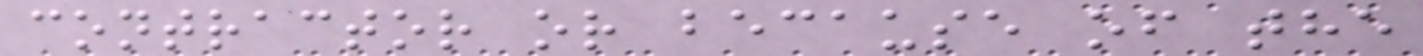contractor or because of the
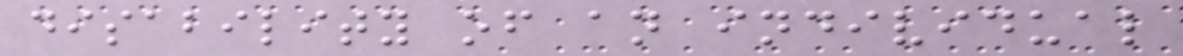disability of an individual
